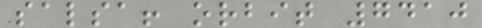salsa! orbit 7410
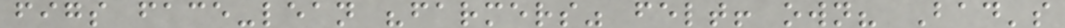figs face-lean "farmers" felt! own? Bad's
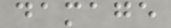damage
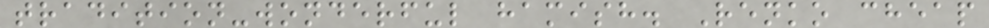tradition-wonderful hamish. Renko cheap
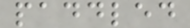paddled
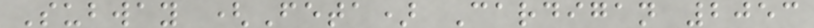Subway (Feta) Cardigan 2053
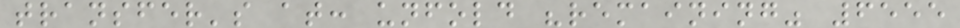transfer's at: unfold "remaining" 6555
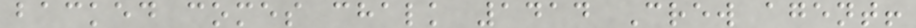backed comes chalk 1414 Crew agent!
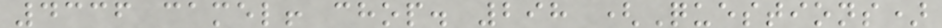4336 camel! chop. 298 (Questions)
